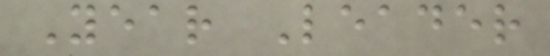Year Leader
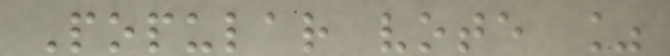Popular vote %
